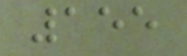155
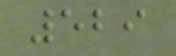529
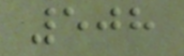508
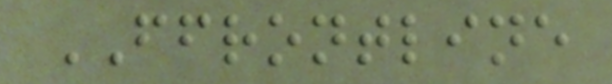FFRONTLINE
